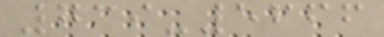739-5666
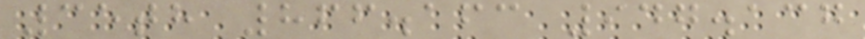35th 866.163 947.137
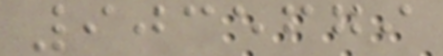9035679
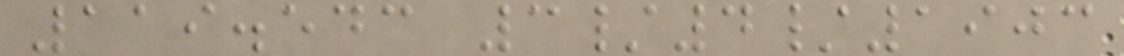119.543 3/4/1903
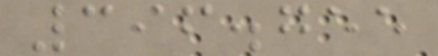396.755
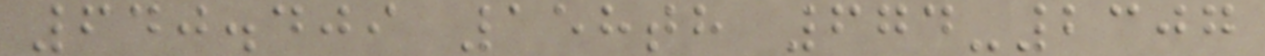640.409 158th 674-2307
